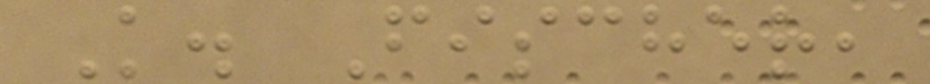K. Fischer,
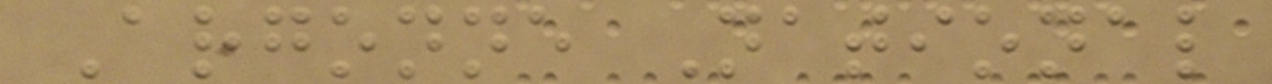Argonne National
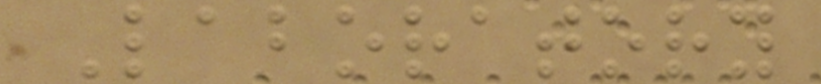Laboratory
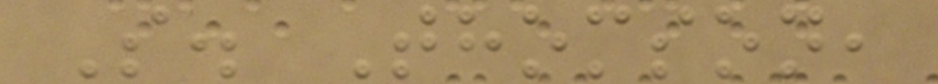S. Thomson,
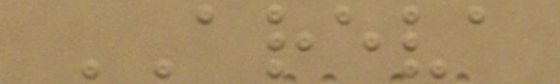AREVA
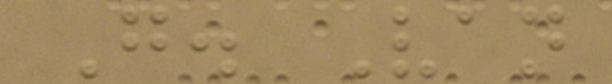G. Van
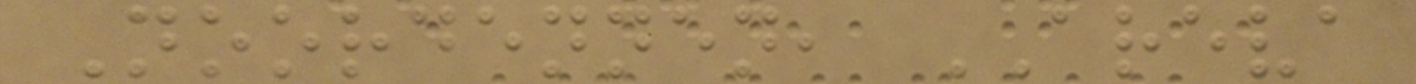Noordennen, AREVA
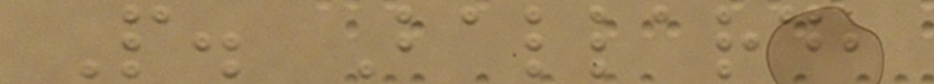P. Ballard,
